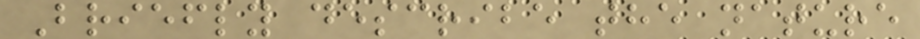Briefly describe the nature
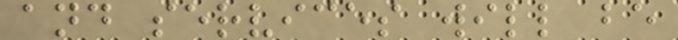and services will be
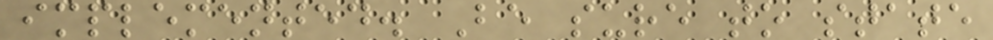implemented. Be sure to state
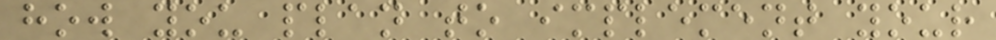how you plan to implement your
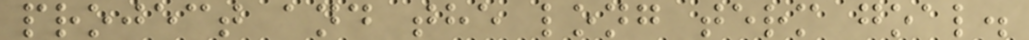project and the long term goal.
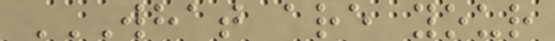WHAT ARE YOUR
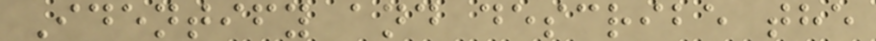Identify and describe the
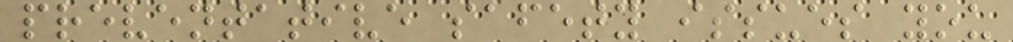preventative safety issues you
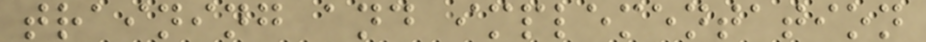training and implementation
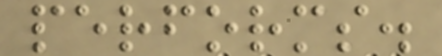performs.
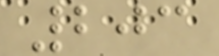203
